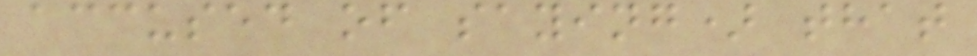accused of saying) that
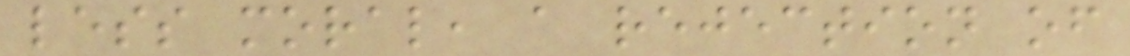less moral, a rejection of
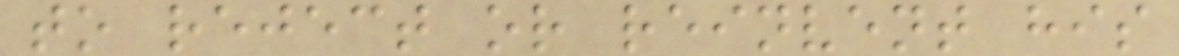to reject or reinvent his
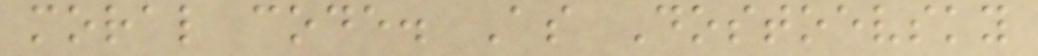moral code. As Dostoevsky
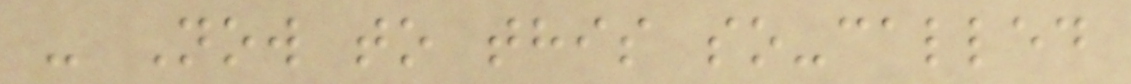- Now to this so-called
